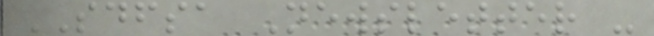SDFSA Newsletter -
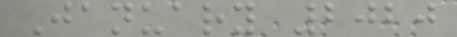January 2020
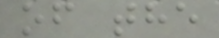of the
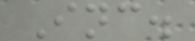Inc.
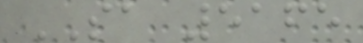SA 5165
